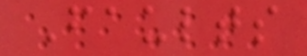Faults
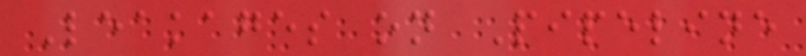Leakages on Pipeline
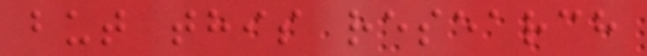but this research
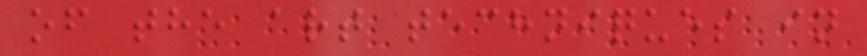of the art techniques in
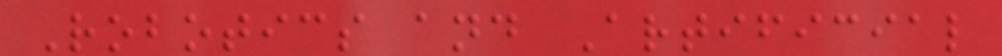Robotics and Artificial
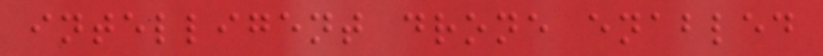intelligent drone enabled
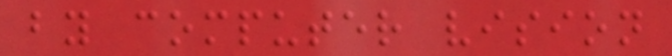by computer vision
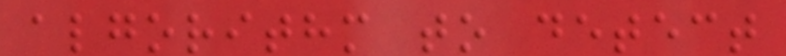algorithm to detect
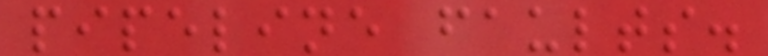pipeline faults.
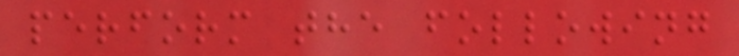perform the following
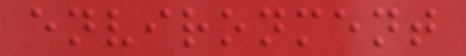environment
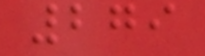279
